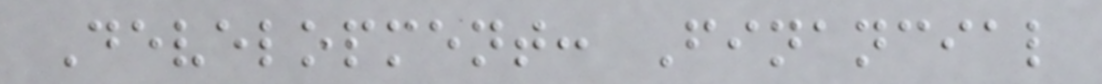Development: Financial
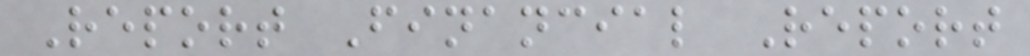Report Financial Report
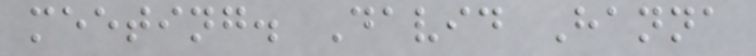meeting. David Hanna
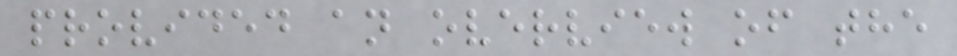provided an overview of the
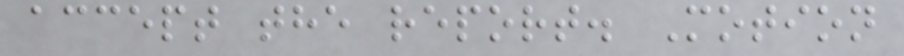accept the report. Motion
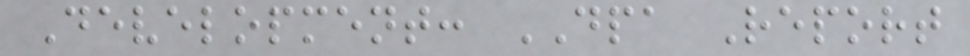Development: DPA Report
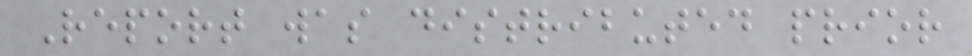Report was distributed prior
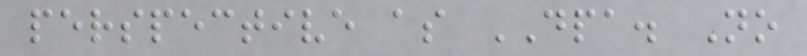perspective as DPA. No
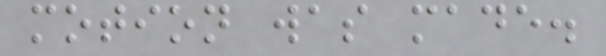motion was made.
